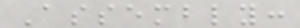Assembly:
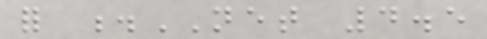for .NET 4.5
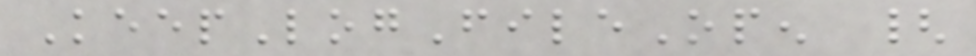KeepLogFileOpen {
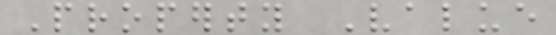Property Value
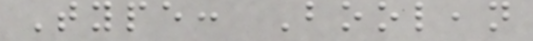Type: Boolean
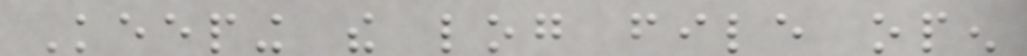Keeping the log file open
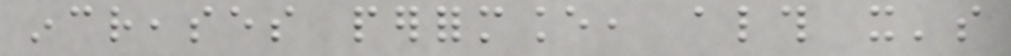increases performance, although it's
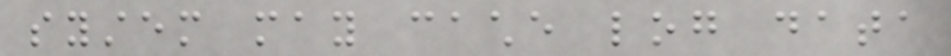system may cache log data
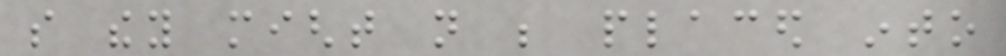so they might not be placed into
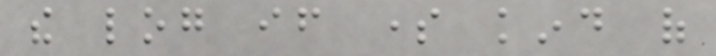the log if some kind of
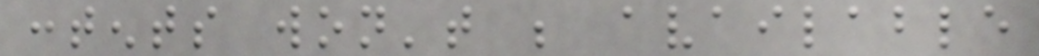contents won't be available
